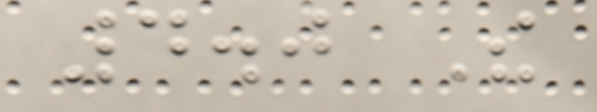4.0 The
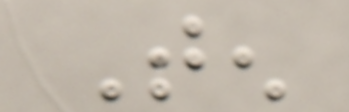Ten
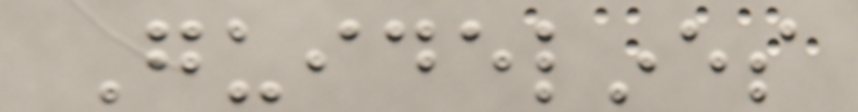Guidelines
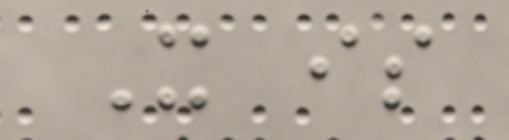It is
